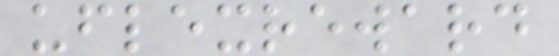uflexreward
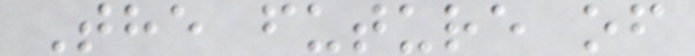The future of
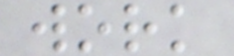work
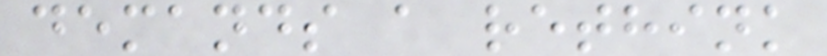demands a rethink
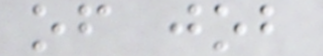of job
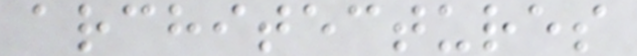architectures
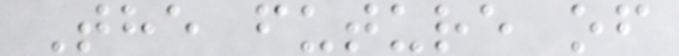The future of
